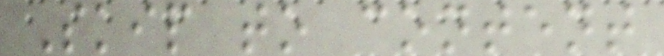Skip to content
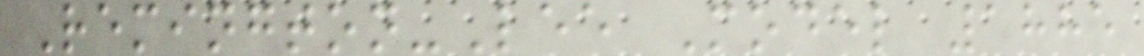Remington-Lee Model 1885
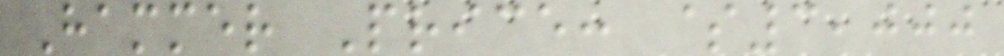Hammer Price: $3,000
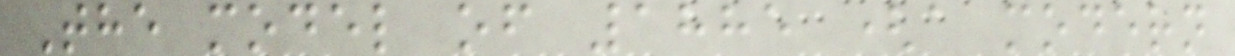The model of 1885 (a modern
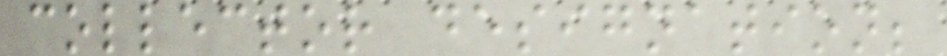collector designation;
